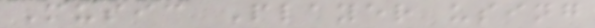Music Player using
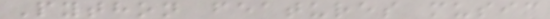Python features music
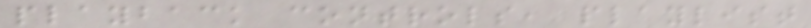playback controls, playlist
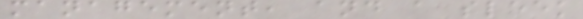management, and a sleek
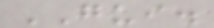GUI.
